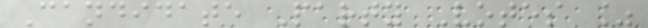Candidate Party Votes %
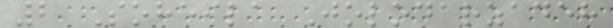2 Soheila Jolodarzadeh
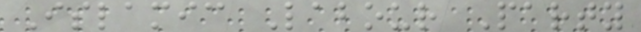Islamic Labour Party
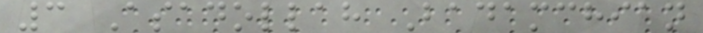3 Asadollah Badamchian
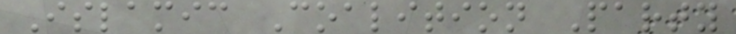Islamic Coalition Party
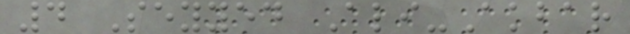4 Seyyed Ali-Akbar
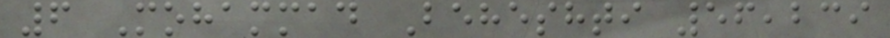6 Mohammad Beheshti 56,239
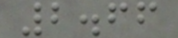2.66
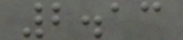2.13
